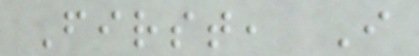First, I
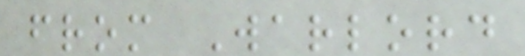from Warlord
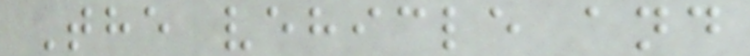The vehicle and
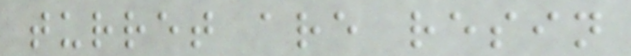turret are resin
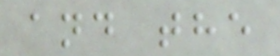and the
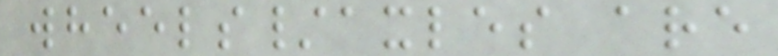wheels/axles are
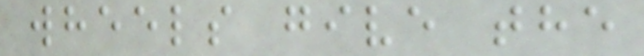wheels give the
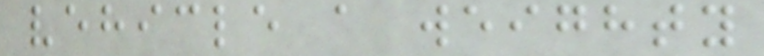vehicle a weighty
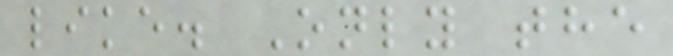like. Only the
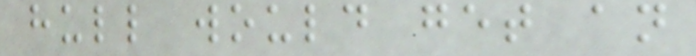hull would get an
